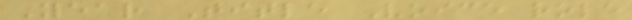Year Title Voice role
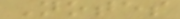Notes
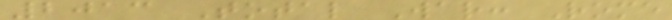2013 Total War: Rome
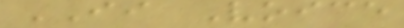II Voice
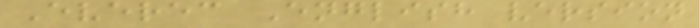Everec English version
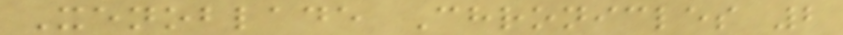Xenoblade Chronicles 2
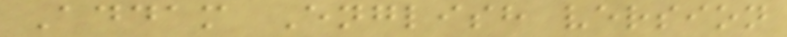Addam English version
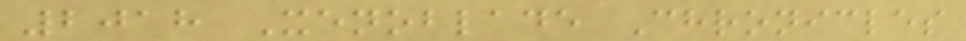2018 Xenoblade Chronicles
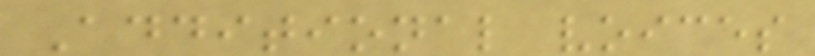Additional voices
